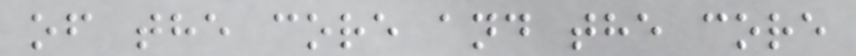of the core and the core
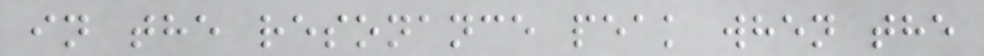in the resonance peak when the
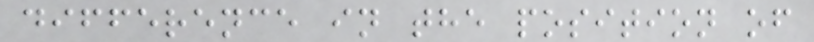difference in the position of
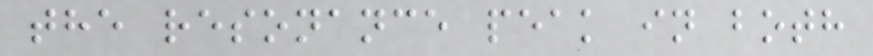the resonance peak in both
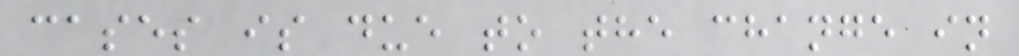cases is due to the change in
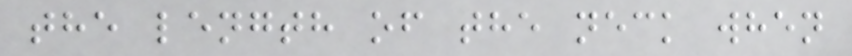the length of the neck when
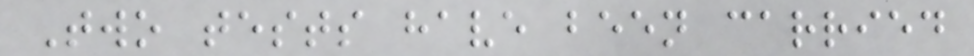Two tests have been carried
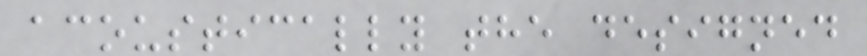acoustically the designed
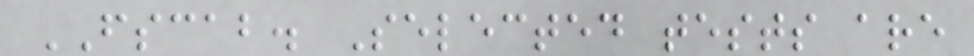FSCAB. Selected tests are
